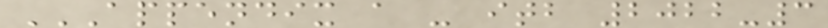APPENDIX A - ITB 2022-3
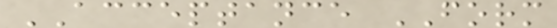ACCEPTANCE FORM
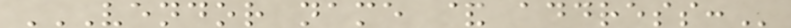VENDOR NAME & ADDRESS:
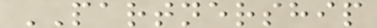PARTNERSHIP
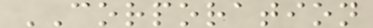CORPORATION
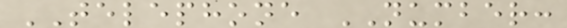TELEPHONE NUMBER:
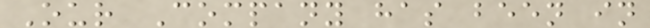Our Company has been in
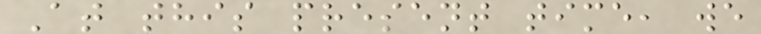At this present time, we
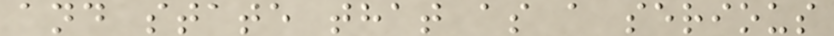and state that as a serious
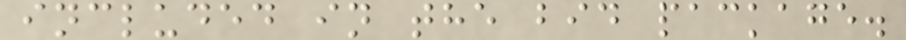included in the bid package.
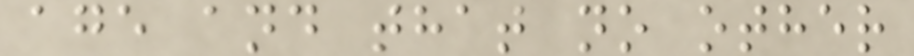age and that no other
